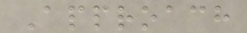Approach
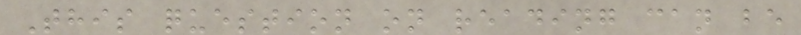This question on reading can be
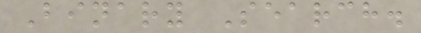Binary Search.
